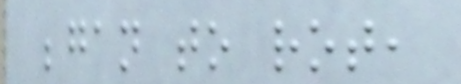began to rot,
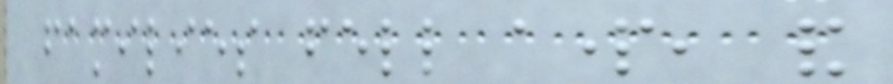families fell apart, and
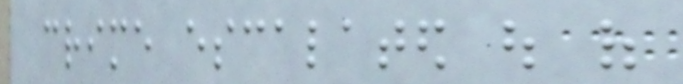crime escalated out of
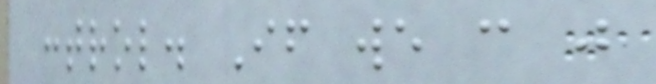control. If we can just
